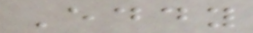Eddy
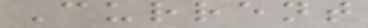Current
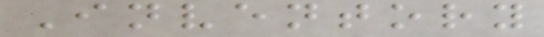Inventory
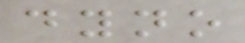dyno
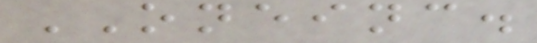ONEINC.
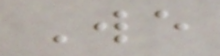We
